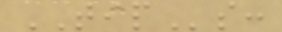TIPs:
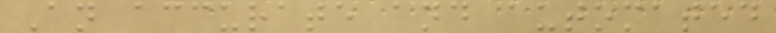An accurate and automated
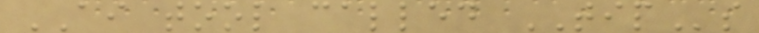AI tool called TIPs
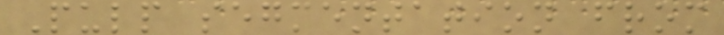Pulp segmentation from
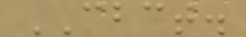CBCT.
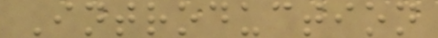Introduction
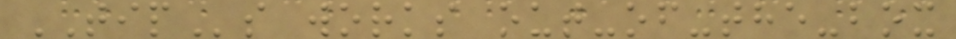TIPs works out-of-the-box
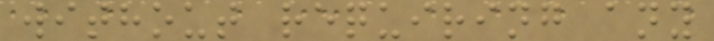without requiring any
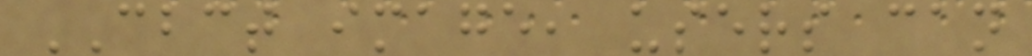CBCT image, users can
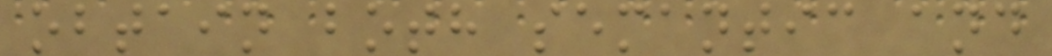obtain both semantic and
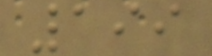199
